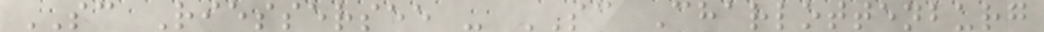SC Riessersee - SC Charlottenburg
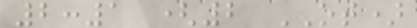2:1 (2 OT)
